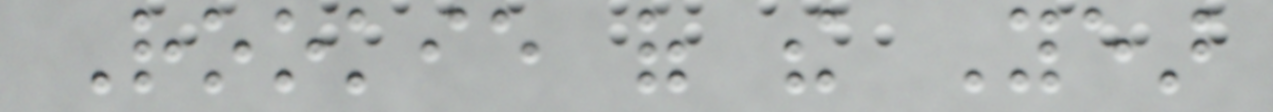Rookie of the Year
